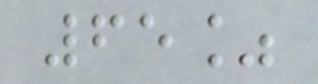65%
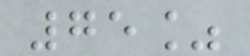75%
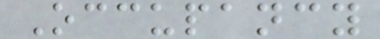Occupancy
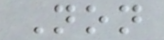Non
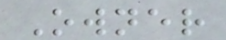Owner
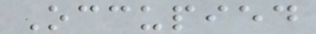Occupied
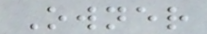Owner
